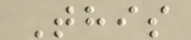This
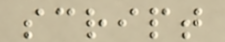script
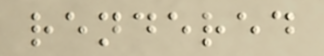rendered
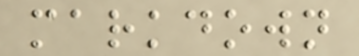markdown
